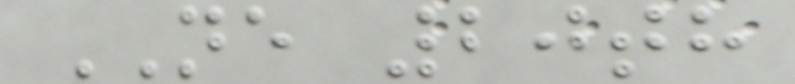NE 20th
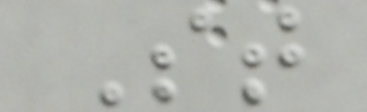St
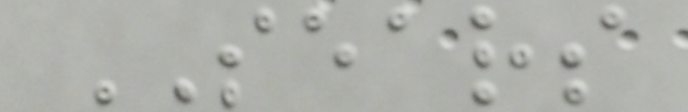SEARS
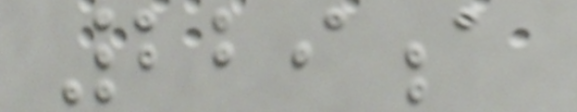229a
